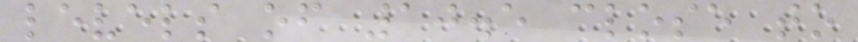levels of 10.5 close to
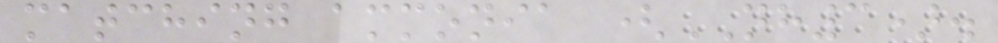matching ammonia (NH3).
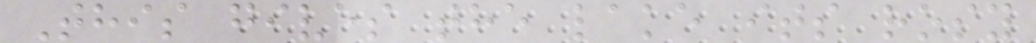This gives the lake its rosy
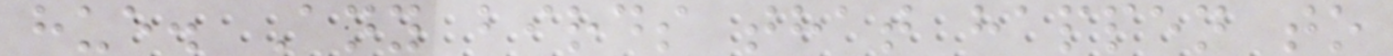hue. Any birds that happen to
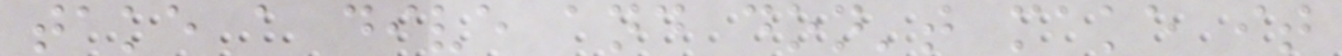take a dive and don't make it
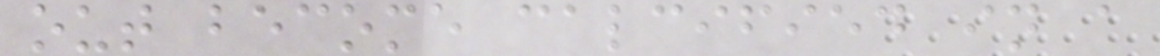out become calcified in a
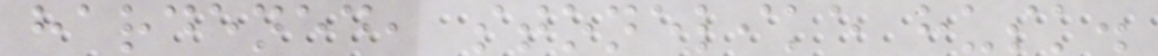hardened, stonelike husk.
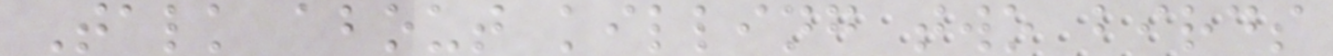Talk about killing two birds
